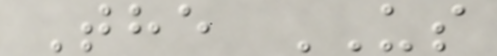The US
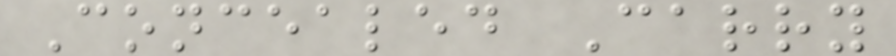Concealed Carry
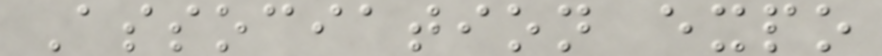Association expo
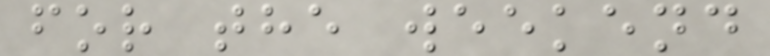for the weekend
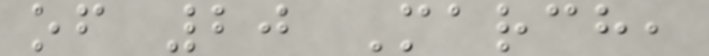of 20 March,
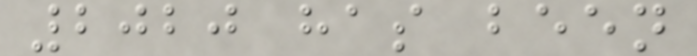2020 has been
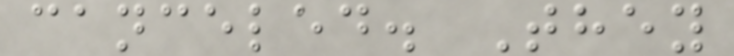canceled. They
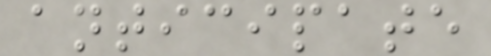anticipate
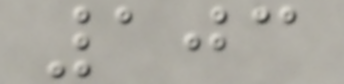103
